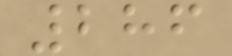286
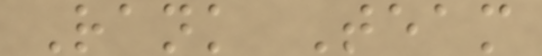Rank Team
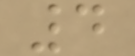4
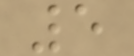5
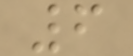6
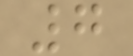7
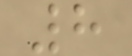8
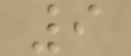9
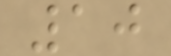10
